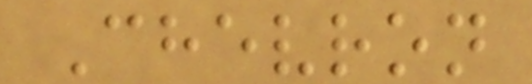Chevron
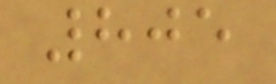805
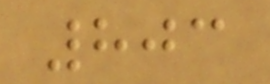803
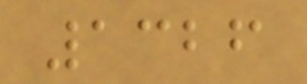1326
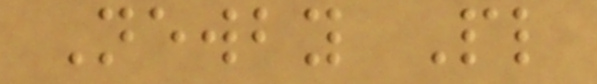Newby Pl
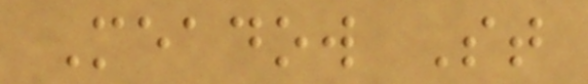Meadow St
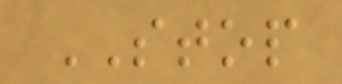STOP
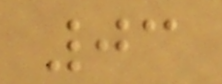03
